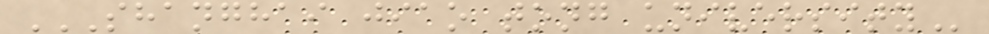SHANGHAI JIAO TONG UNIVERSITY
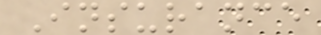Insurance
